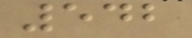542
